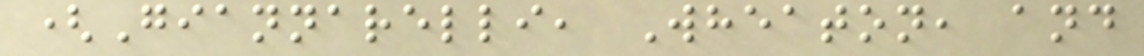(Giannarelli, Wheaton, and
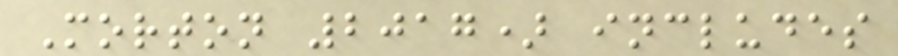Morton 2017) includes
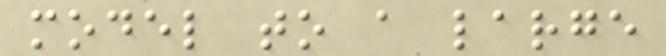model to a large
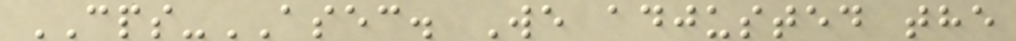CPS-ASEC. We adjusted the
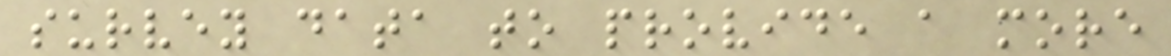survey data to provide a more
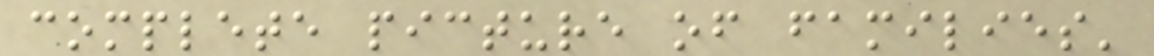complete picture of families'
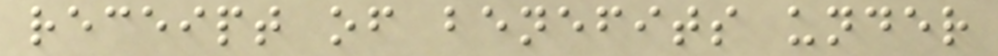receipt of benefits under
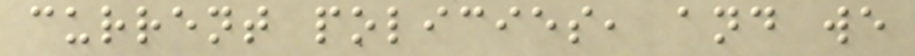current policies, and we
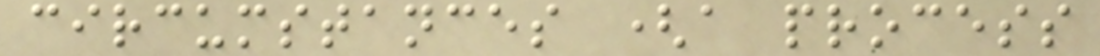circumstances (a process
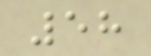58
